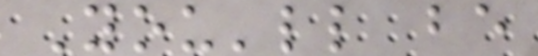You'll be
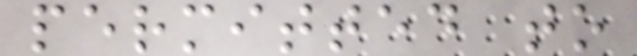permitted to
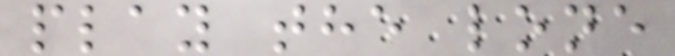play the lone
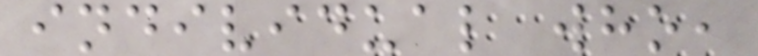individual who,
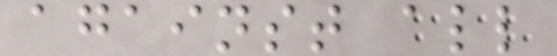against all
